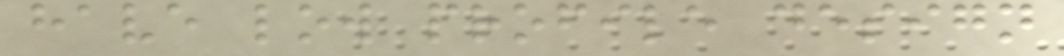have low profile design
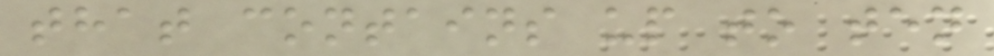that contains up to ten
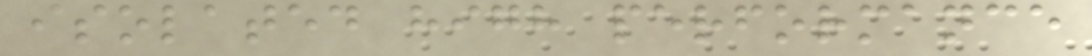isolated high performance
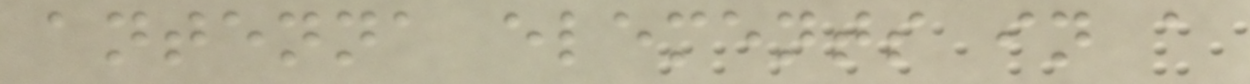antenna elements in a
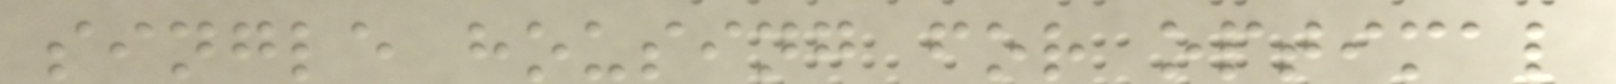single housing for optimal
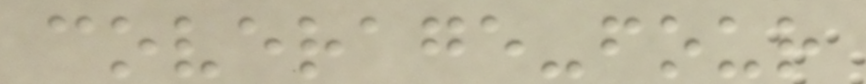coverage-four
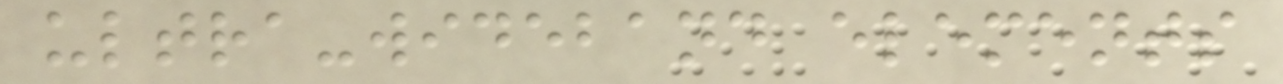ultra-wideband elements
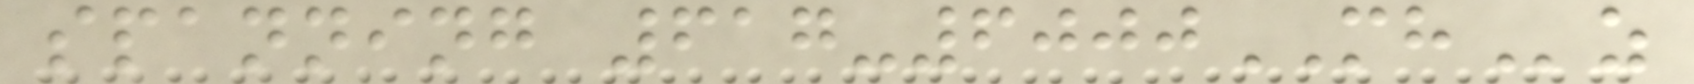spanning 617-6000MHz
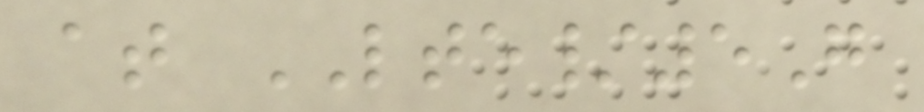at LTE/5G
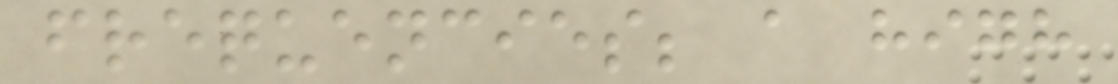frequencies; a high
